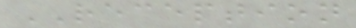RECEPTION
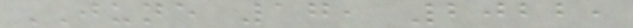JUNE 17, 2022,
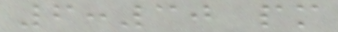6:30 pm
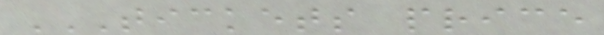TICKETS PRICE
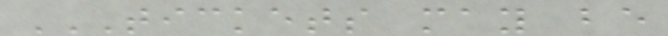TICKETS MAY BE
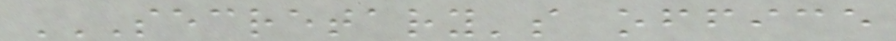SECRETARY'S OFFICE
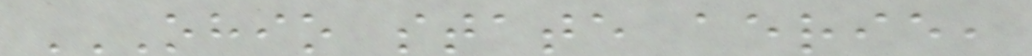OHIO STATE AERIE,
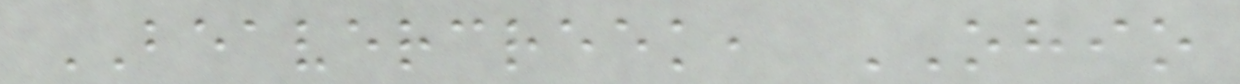BEAVERCREEK, OHIO
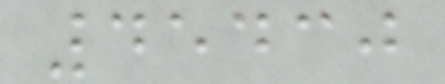45430
